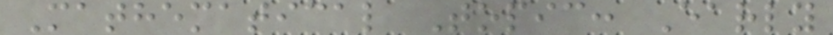Mathematical Topic: Early
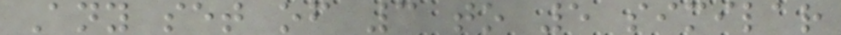Any set of 3 to 5 similar
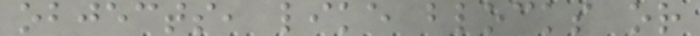objects, like blocks or
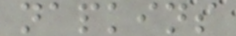napkins
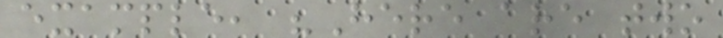example, "Here are two
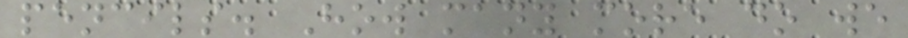pencils. How many more do we
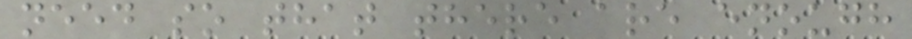need so that there are enough
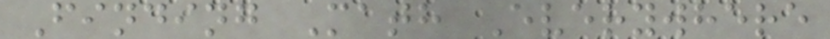Finding Math Everywhere
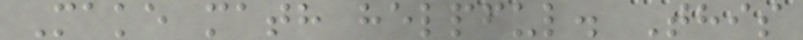Make math helpful. This
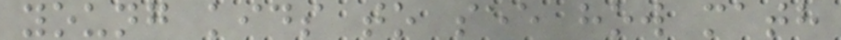young kids to see how math
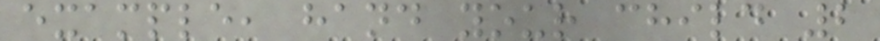example, hand your child 2
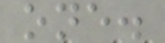one.
